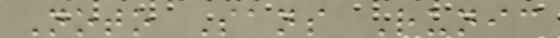Noto Sans Runic
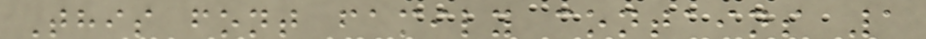This font family contains 1
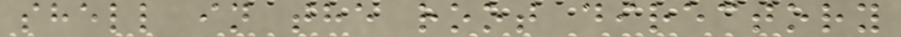shell in the root directory
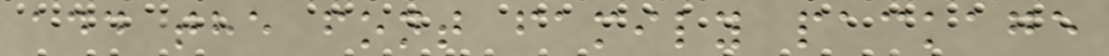add the font family package
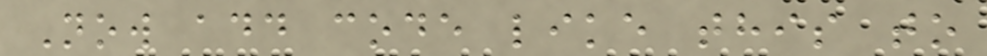Now add code like this to
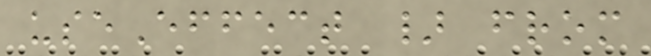useEffect } from
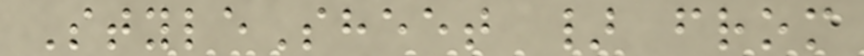StyleSheet } from
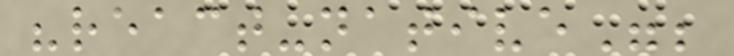"react-native";
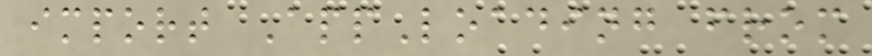import AppLoading from
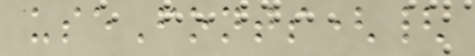useFonts({
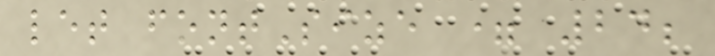let fontSize = 24;
